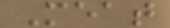Meat
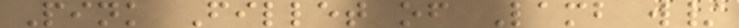Pink Fillet of Lamb w/
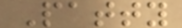Patty
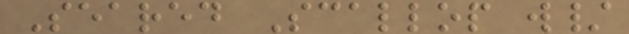Seared Scallop w/
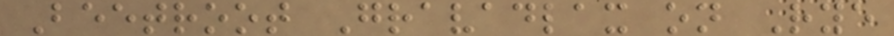Beetroot Gravadlax on Rye
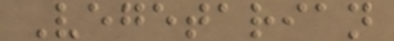Vegetarian
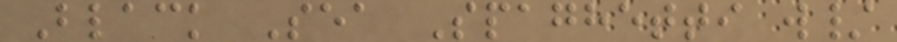Black Sea Spaghetti w/
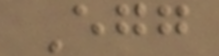Egg
